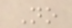No
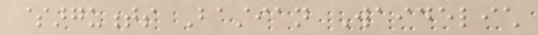$arguments Bastian Waidelich
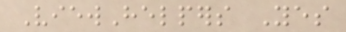ViewHelpers Yes
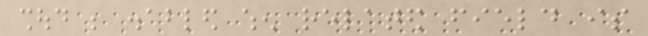shoud be disabled when related field is
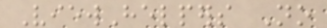ViewHelpers No
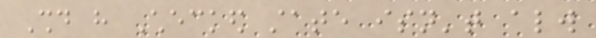Should have Checked state isn't always
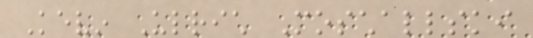Kevin Ulrich Moschallski
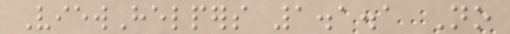ViewHelpers 1.1.1 No
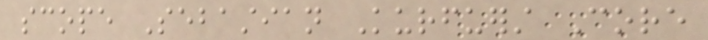scope Sebastian Kurfuerst Core
